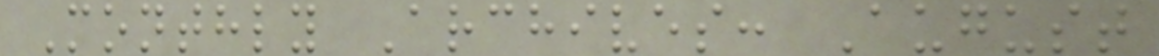Monthly Archives: August
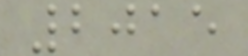2015
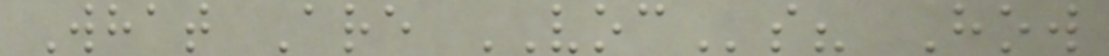What Are VOCs? How
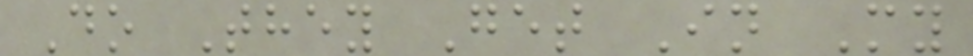Do They Get In My
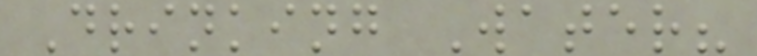Drinking Water?
